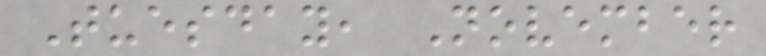Tuesday, November
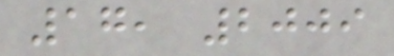17, 2009
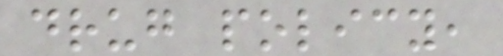drug policy,
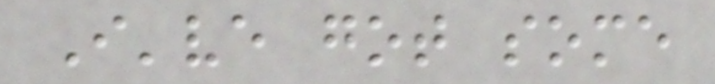I've got some
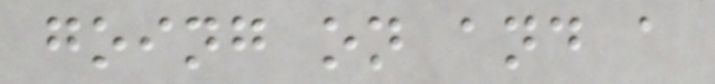going on and a
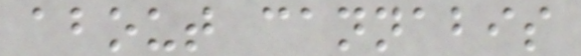about cannabis
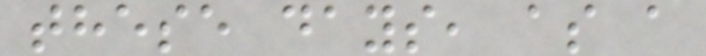these days, as a
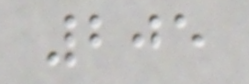205
